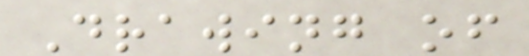Drawing of
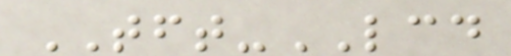TFT-LCD
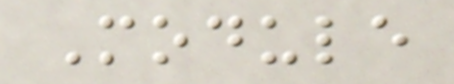Module
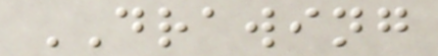DRAWING
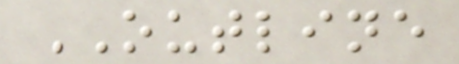OUTLINE
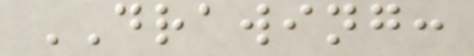DRAWING:
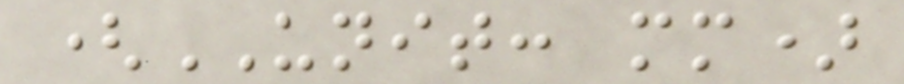(UNIT: mm)
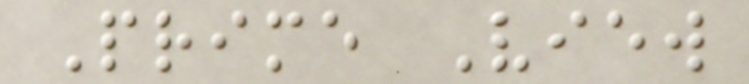Prime View
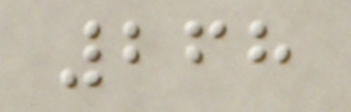268
